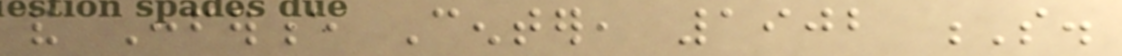and Conference Center, 1902 S.
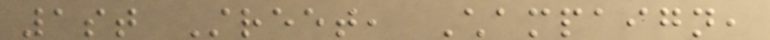1st Street, Champaign,
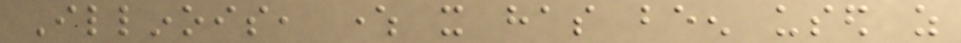Illinois, where it has been used as
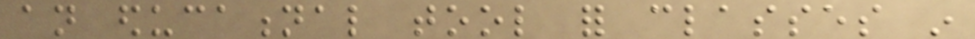an educational tool for classes in
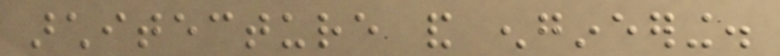architecture and engineering.
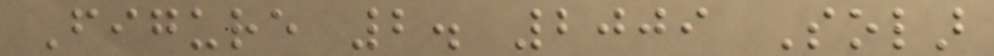Figure 2. 2009 Solar
